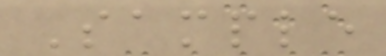Sample
